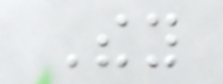They
